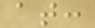at:
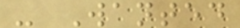- Wanted
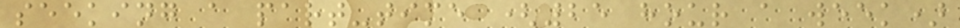seeking a part-time (25 hour a week)
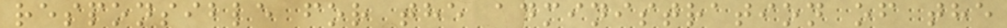responsible for the administration of the
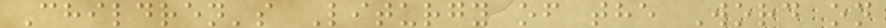Children's Liturgy of the Word on
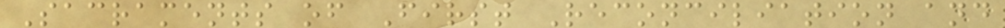Sacraments of First Reconciliation and
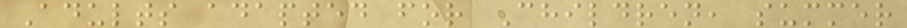Adults adapted for Children, summer
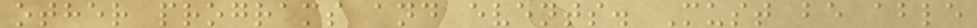other programs and events. Must be able
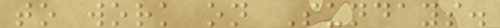to work on Sundays.
